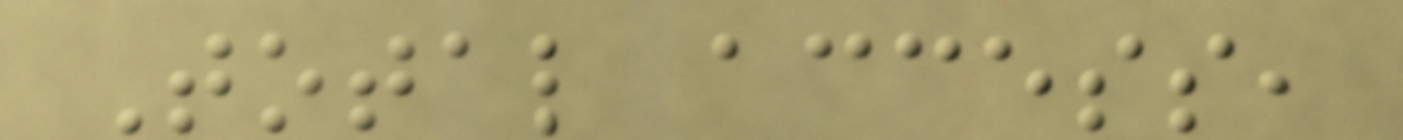Total access,
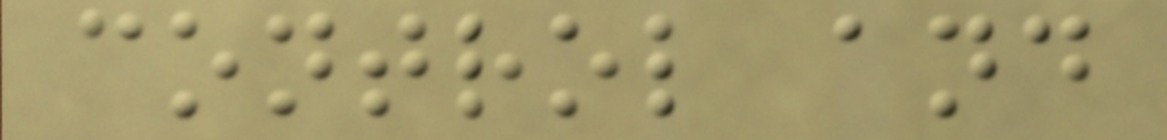control and
